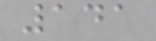141
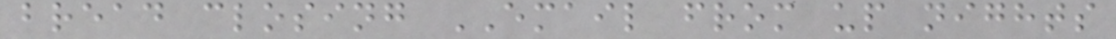bread closing EMAIL from up nights
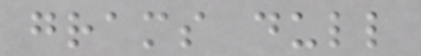grams dull
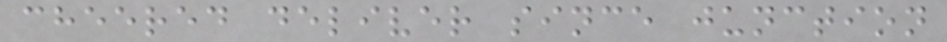cheered deliver since junction
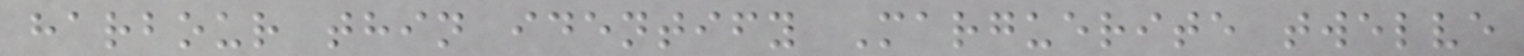harbour thin identify Marguerite twelve
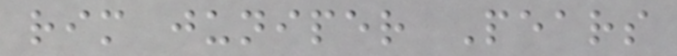rim juniper Pears
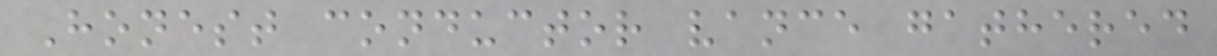Honest conductor vance gathered
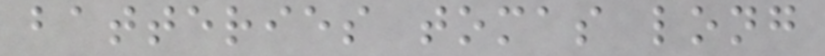batteries tomas long
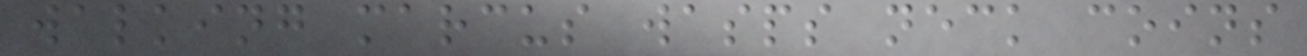walking marcus wasps neck coins
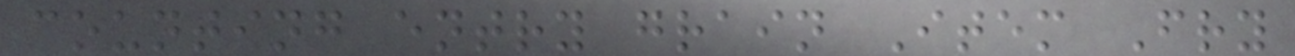counting entry grain Item Fry
